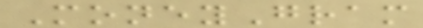MoneyGram
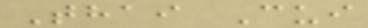Thai Cui
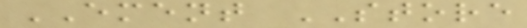EMENT STORE
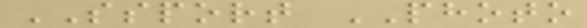SSPORT PHOTO
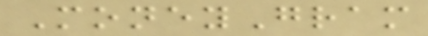MoneyGram
